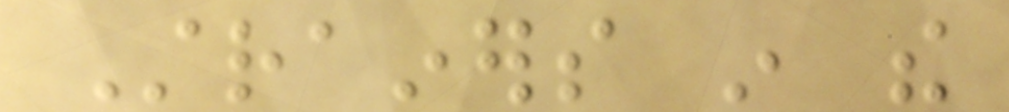Strainers in the
